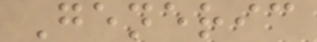Generic
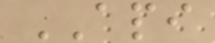API
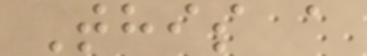This a
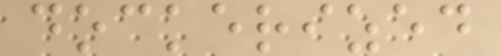dockerized
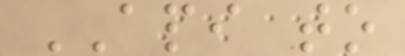API to
